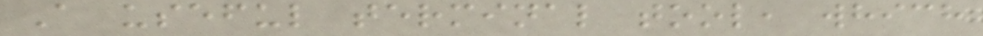A useful terminal tool, which
